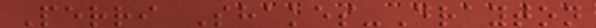Perri Shakes-Drayton
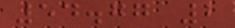54.77 2
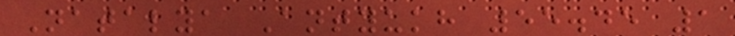Natalya Antyukh 55.45 1
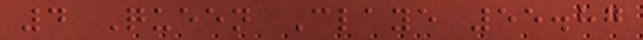4 Queen Claye 55.87
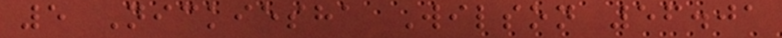5 Nickiesha Wilson 56.01
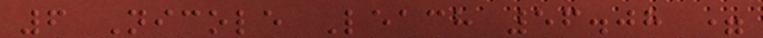6 Nicole Leach 56.08 =
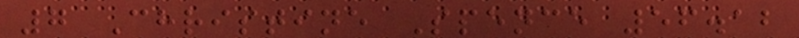7 Christine Spence 56.12
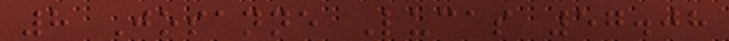8 Josanne Lucas 57.08
